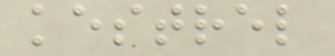kestrel
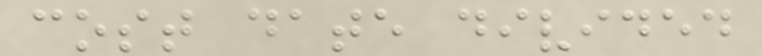cost date divided
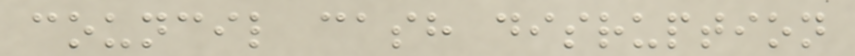council cash disruption
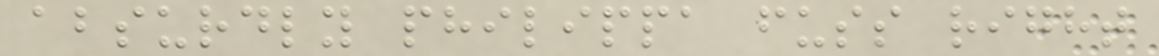absurdly philippa fuss right
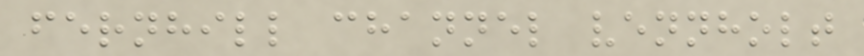fernhill channel vennholt
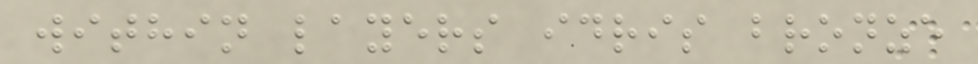within layers idris bronze
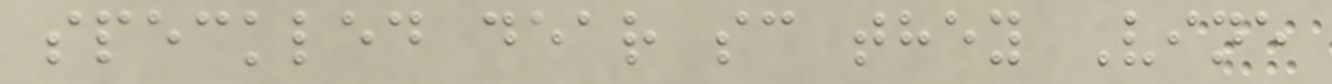speckled dear sc they Vine
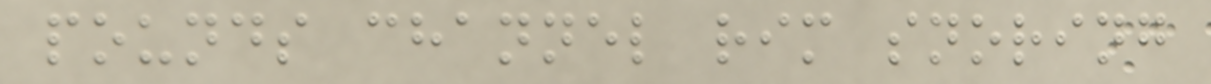pounds channel rim snoring
